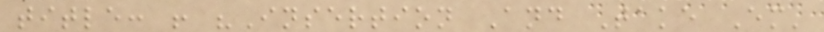title: ! "Insertion And Take Em'
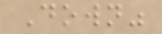Down"
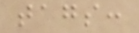tags:
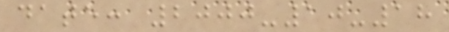date: 2000-10-18
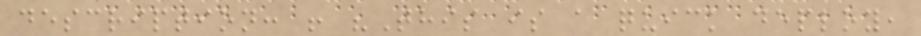description: ! "This is a quick deploy,
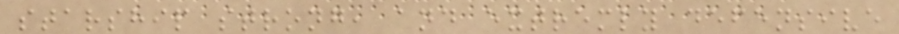starship strong, and extremly defensive
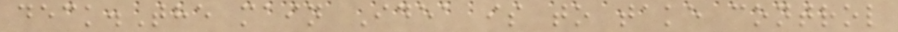deck.The main Idea is to take control
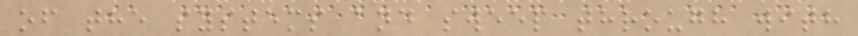of the systems and sweep through with
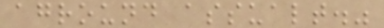aground assualt."
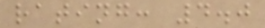rating: 4.0
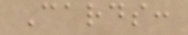Cards:
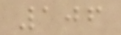106
